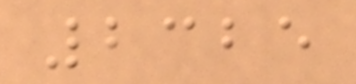2325
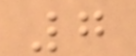7
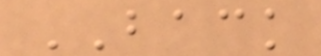BACK
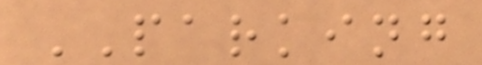PARKING
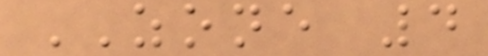ZONE 4
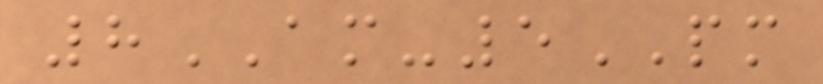8AM-5PM
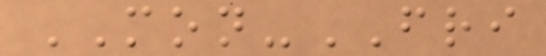MON-FRI
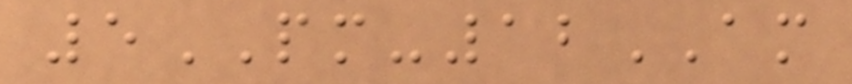5PM-12AM
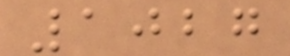1027
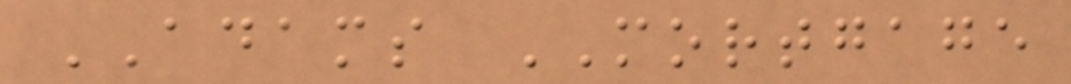ADAMS MORTGAGE
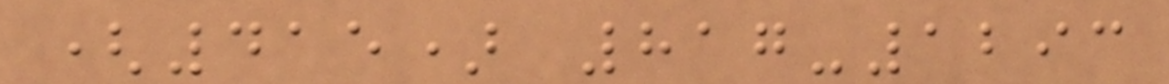(415) 817-1293
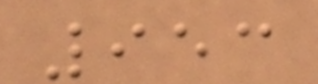953
